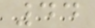44
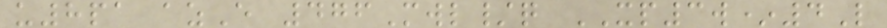u8pa azE 476Mwl/q XP3w*4L
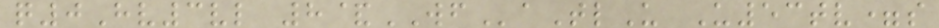q0Hv3vl 8&WFaTlU U53tv=s
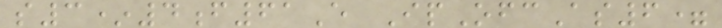s3*4f61E IpOfcAs6=
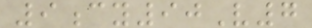9cy90V7
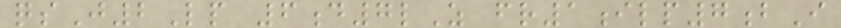qsJ2Lp 6d7lZ fr1ilp7bI
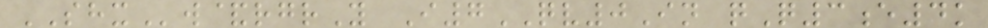SHXw&rgrY I7QV0In qQ3e4k
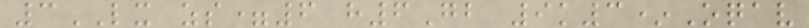3LX zs=6 h6Gb 9k3*Oqav
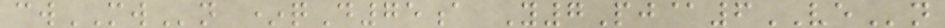cwMWn *qD75a Y7Pj@6VEn
